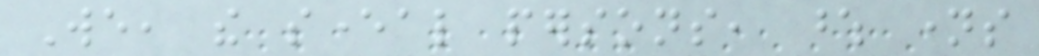We, the several persons, whose names
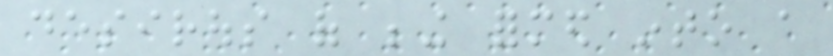desirous of being formed into a
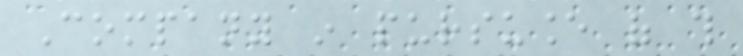Company in pursuance of this
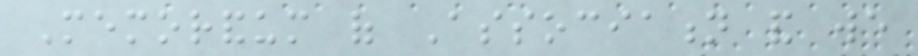Memorandum of Association and we
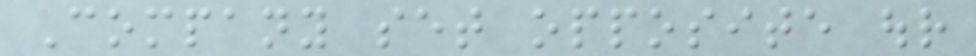Company set opposite our
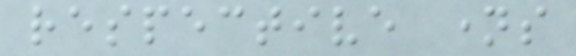respective names
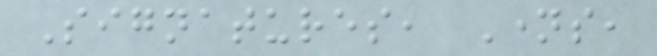Signatures, Names,
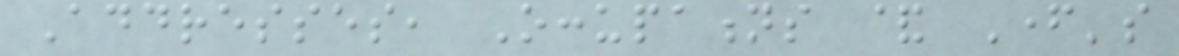Addresses, Occupations & Father's
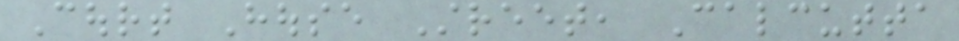Court House Street, Calcutta
